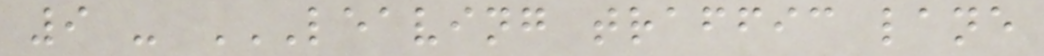9 - LEAVING TRAFFIC LANE
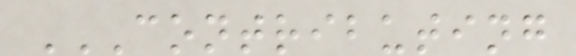CONTRIBUTING
